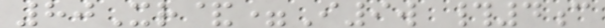80Xr&=I9w #4c
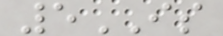5IS
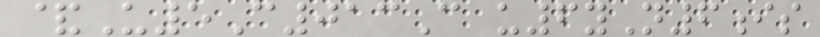&U5C013C u6yN6is
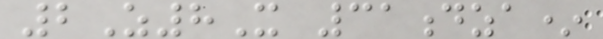2Z8X 31dza*
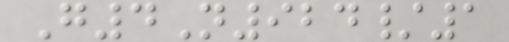G4N924/1
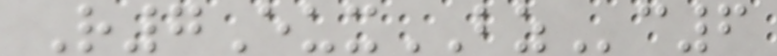R7EuxBZc6
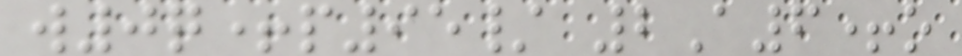w0q+p95/ 2A6+o
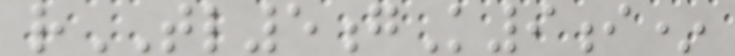rTL5gK9i*
